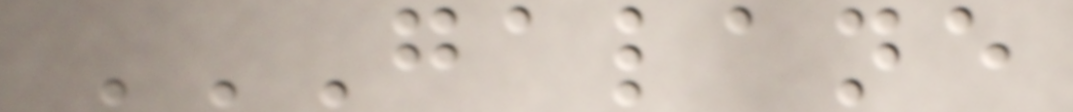GALANE
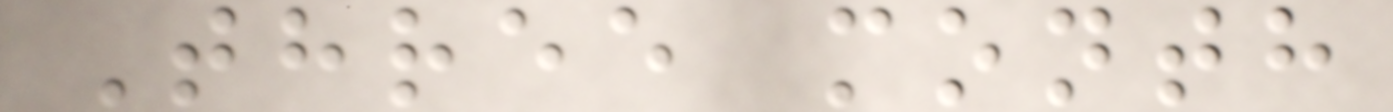Three month
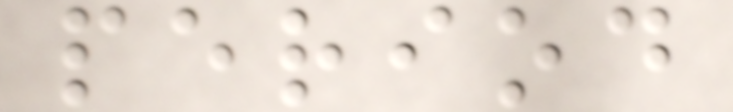period
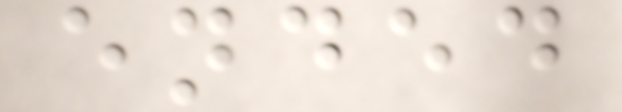ended
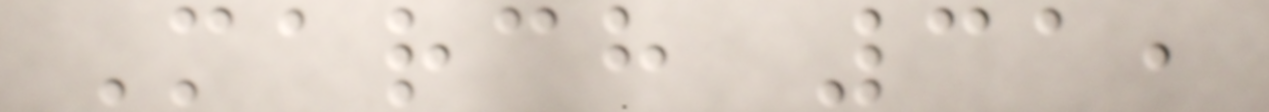March 31,
